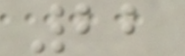22
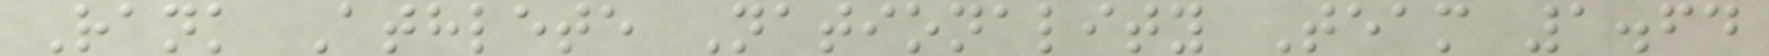Rank Athlete Nationality Team 1.64
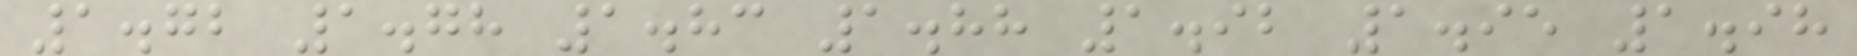1.72 1.78 1.83 1.88 1.92 1.95 1.98
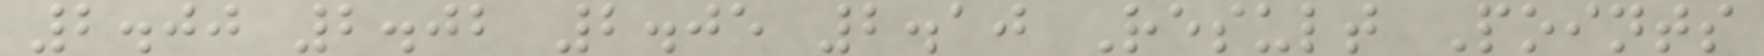2.00 2.02 2.05 2.10 Result Points
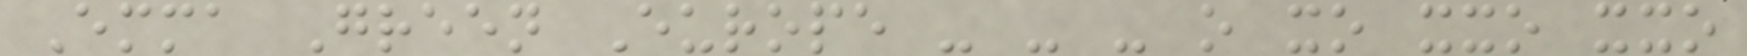Emma Green Europe - - - o xo xxo xxo
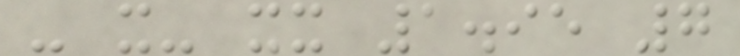- x- xx 1.95 7
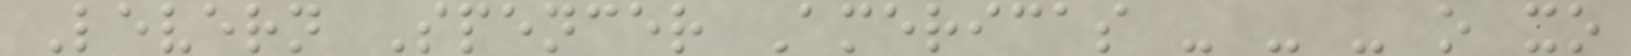Levern Spencer Americas - - - o xo
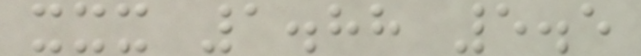xxx 1.88 5.5
